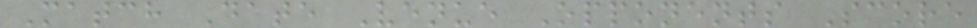Match Date Venue Opponents Score
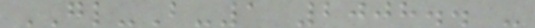GL-B-1 2008.. -
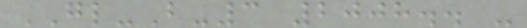GL-B-3 2008.. -
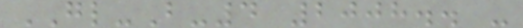GL-B-4 2008.. -
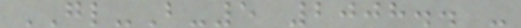GL-B-5 2008.. -
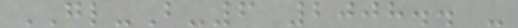GL-B-6 2008.. -
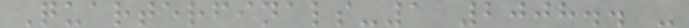Quarterfinals-1 2008.. -
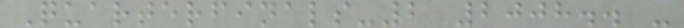Quarterfinals-2 2008.. -
